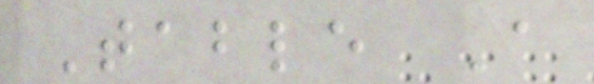Table A
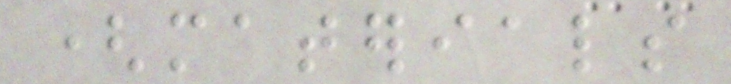(materials
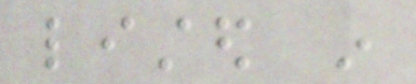listed in
